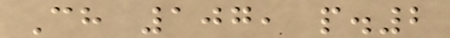Ch 107, p.2
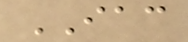IAC
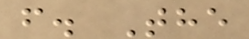f. The
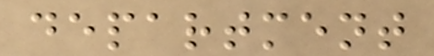department
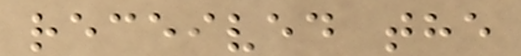received the
